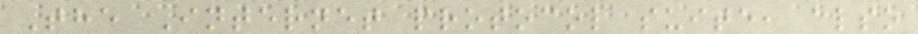The Internet protocol suite, also
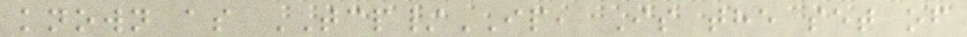known as TCP/IP, Is the set of
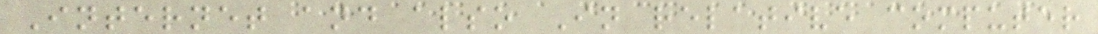Internet and also In relative computer
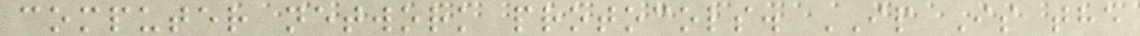computer network protocols. IP Is the
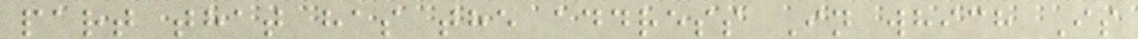part that has the address In which Is
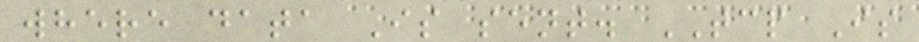where data Is sent. TCP Is
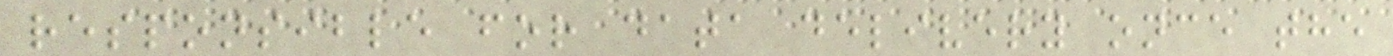responsible for data delivery once the
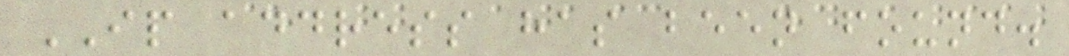IP address has been found.
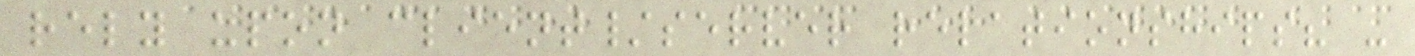rely upon client/server relationships? -
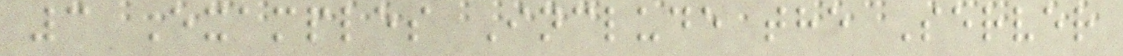3 Examples Include the Server
